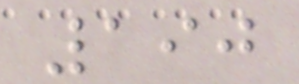190
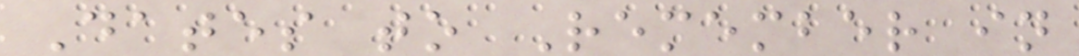Dates to Remember in
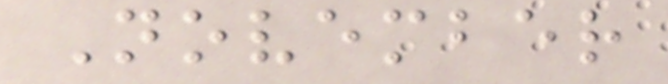November
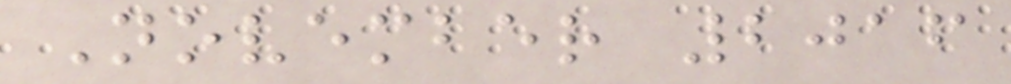November 2016
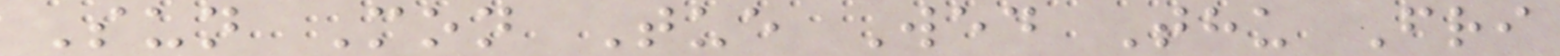Sun Mon Tue Wed Thu Fri
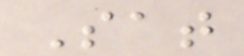Sat
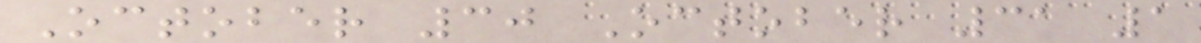October 30 October 31 1
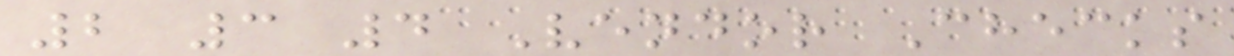2 3 4 Vendor Checks
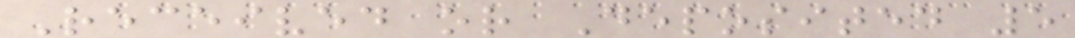Received or Deposited 5
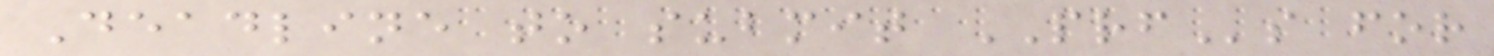Deadline to submit PRFs for
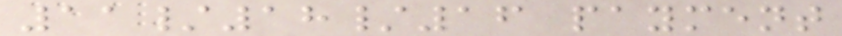11/18/16 payment
